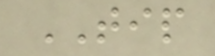TIP
